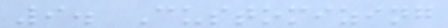9. Customizing
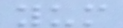yum
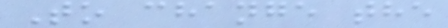To change the
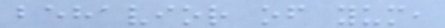behavior of yum,
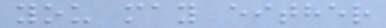you may either
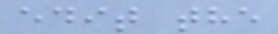edit the
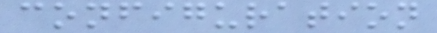configuration
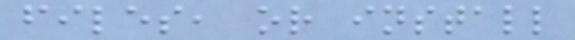files, or install
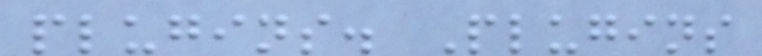plugins. Plugins
